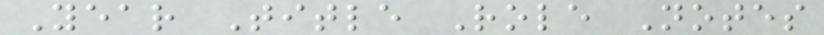Year Title Role Notes
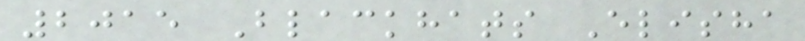2015 Blackhats Elisha
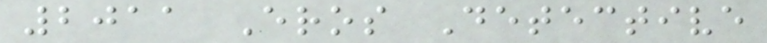2011 Eros Detective
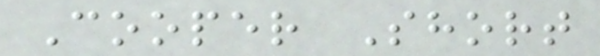Cooper Short
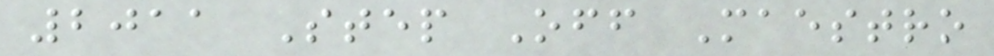2011 Step Off Maestro
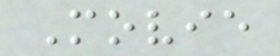Movie
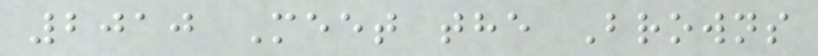2010 Meet the Browns
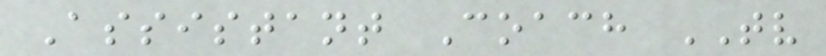Assistant Coach TV
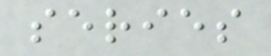series
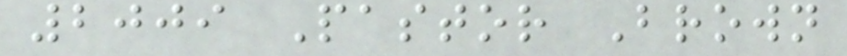2009 Pastor Brown
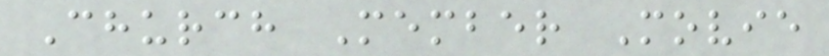Church Member Movie
